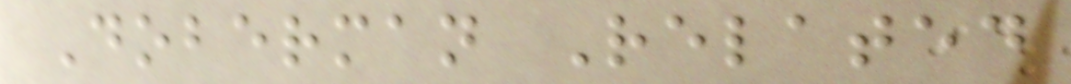Doberman Related
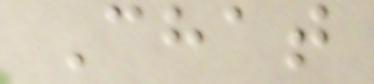Chat
